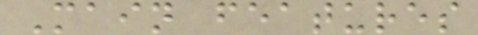Main features
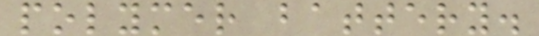polymer battery.
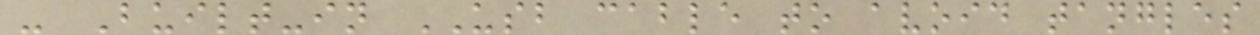- Built-in USB cable to avoid tangles
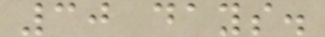30 days.
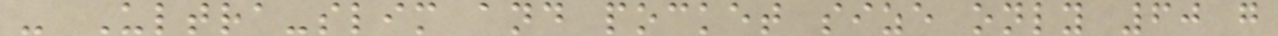- Ultra-slim and pocket size only 60 g
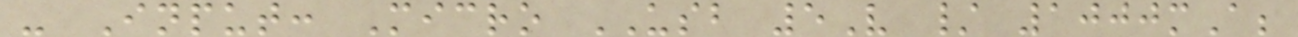- Input: Micro USB 5V / 1000mA;
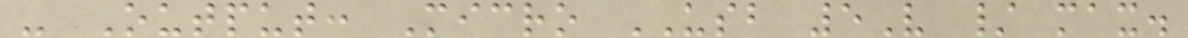- Output: Micro USB 5V / max.
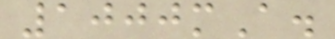1000mA.
